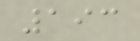193
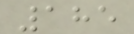185
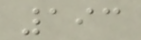193
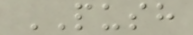PUSH
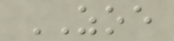ZOE
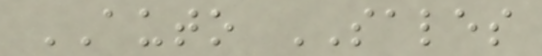AUTO SALES
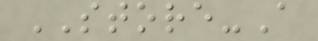STORE-A
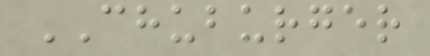CHUBURGER
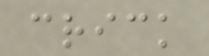crick
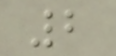2
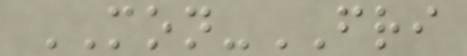MON-FRI
